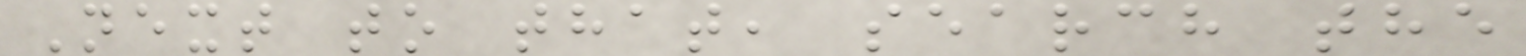Next to that, search the
